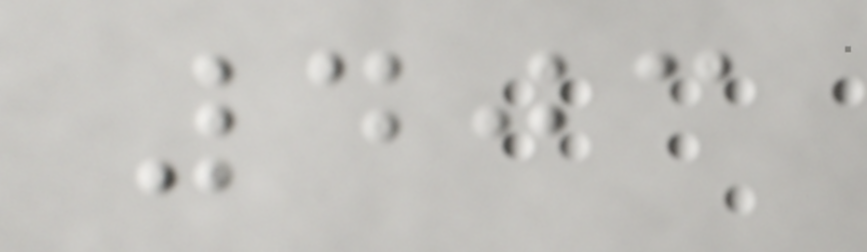403
